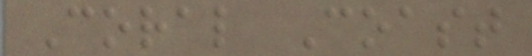Coral Coast
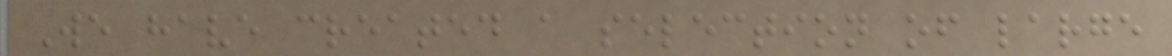We have created a selection of large
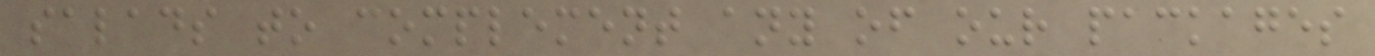salads to complement any of our packages
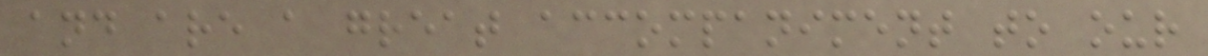and are a great accompaniment to our
